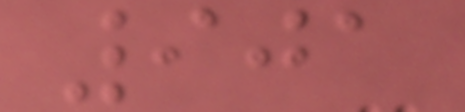901
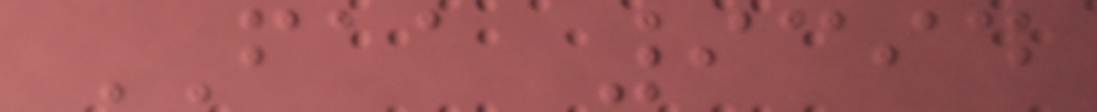FAA 9394
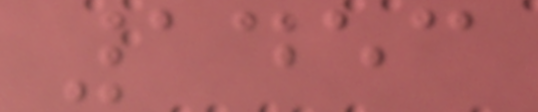1453
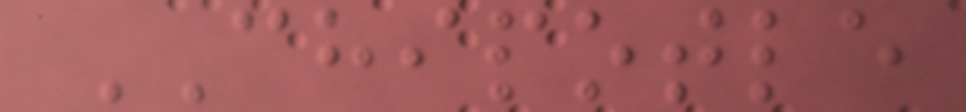CHIPOTLE
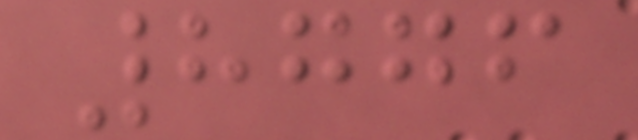8776
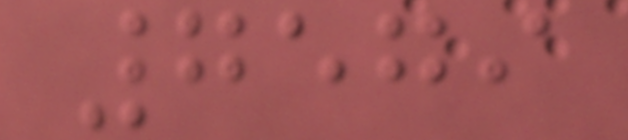7579
